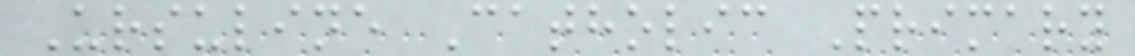Ursuline Catholic Primary
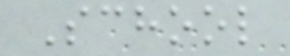School
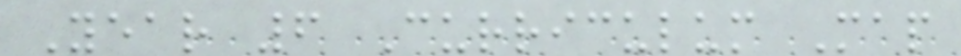Year 6 Curriculum Map
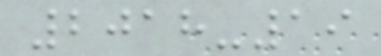2018-19
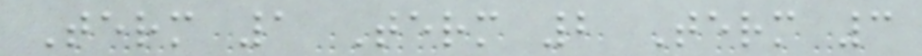Term 1 Term 2 Term 3
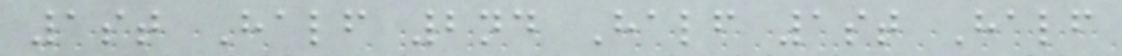1st Half 2nd Half 1st Half
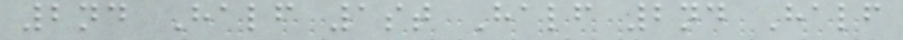2nd Half 1st Half 2nd Half
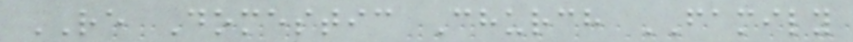RE Domestic Church FAMILY
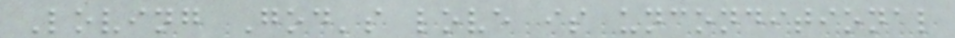Loving God's love is unconditional
